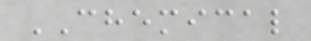CHEMICAL
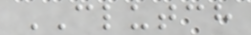CLUTCH
